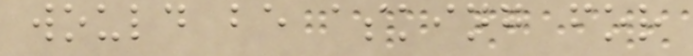would be asking for
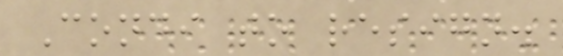Condi to resign.
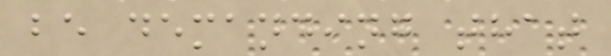be demanding that
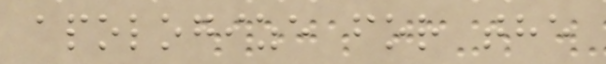apologize for the
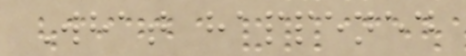What happened
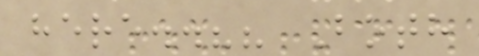here..?? Both
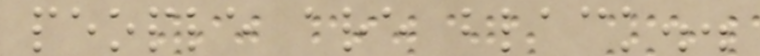people are black..
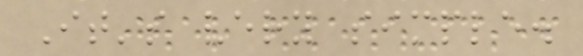It's very simple.
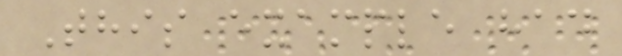This example had
